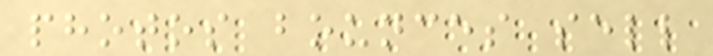photos bounces sell
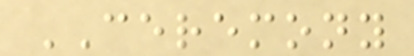CEREMONY
